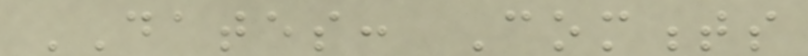DATES: Comments
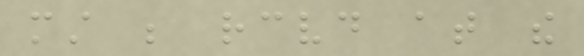must be received at the
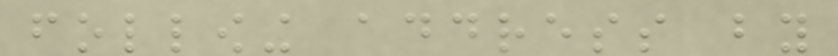following address by
